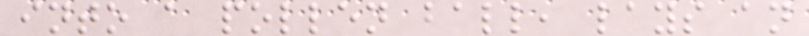into a pollen ball, lays an
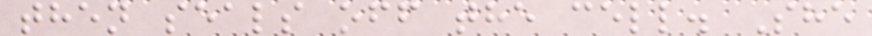then seals off the cell. She
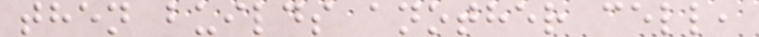then builds another cell,
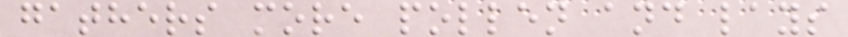gathers more pollen and lays
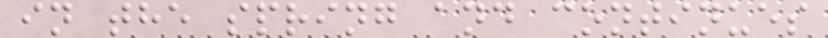in the spring and continues
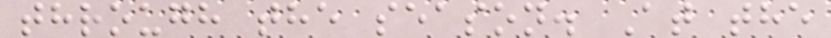through the season. At the
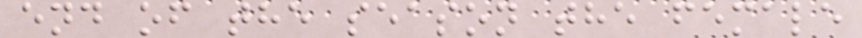end of the season the female
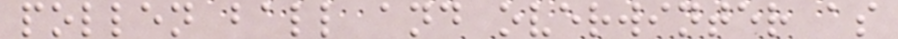pollen ball and overwinter as
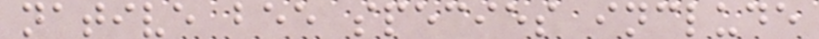native bee species include
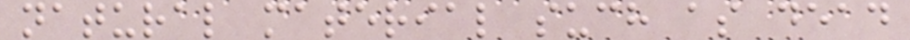natural material such as dead
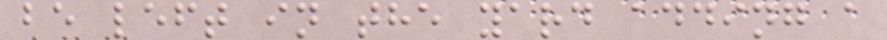be left in the yard adding a
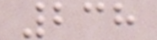238
